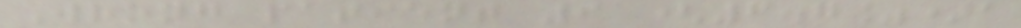Wrong patient 9 (6.7%)a
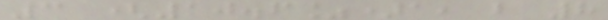3 (10.6%)a, b 8
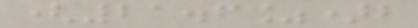(21.6%)b
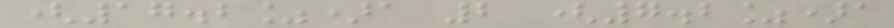(17.2%)a 2 (7.2%)a
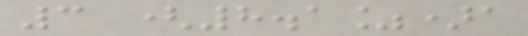3 (8.1%)a
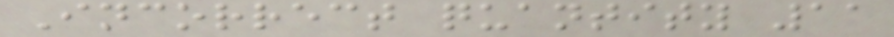Incorrect quantity 11
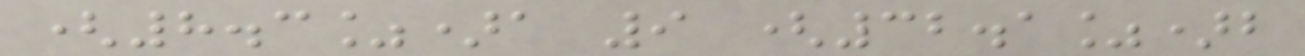(8.3%)a 9 (32.1%)b
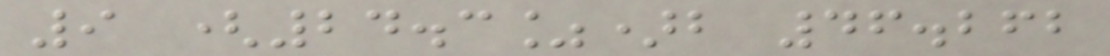9 (24.3%)b 46.262
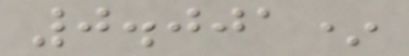0.001*
